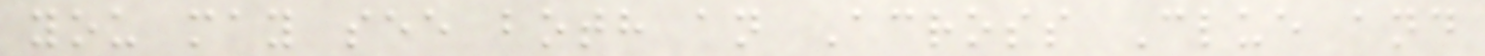you may see both an Across Clue and
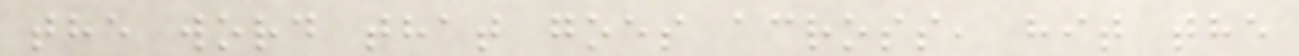the word that goes across, hit the
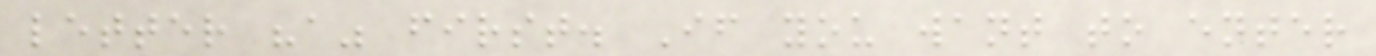letter "a" first. If you want to enter
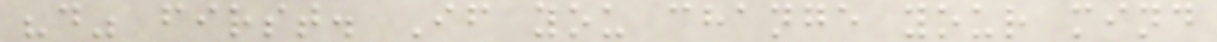"d" first. If you change your mind
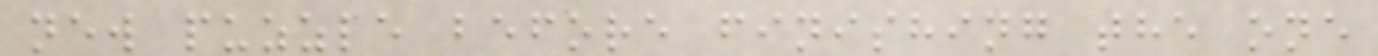new puzzle before finishing the one
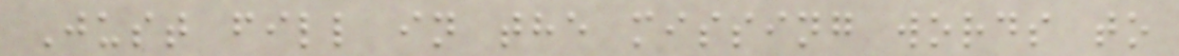Just fill in the missing words to
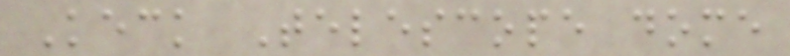Keck Telescope dome
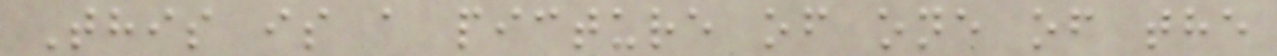This is a picture of one of the
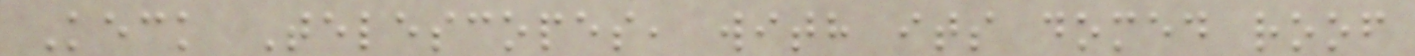Keck Telescopes, with its domed roof
